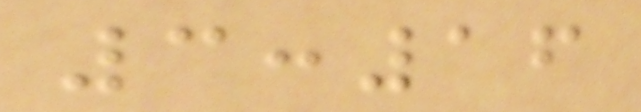3:16
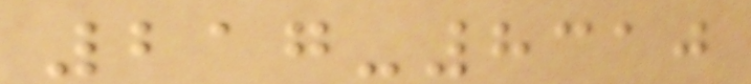217-8310
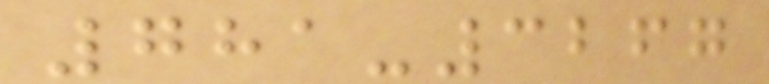781-3267
